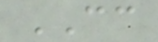CC
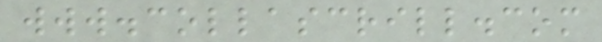www.collascrill.com
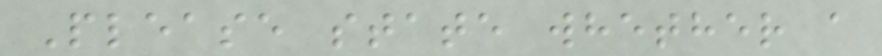Please state whether a
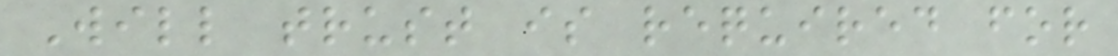Will trust is required for
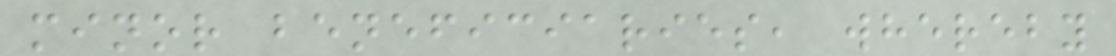minor beneficiaries, whereby
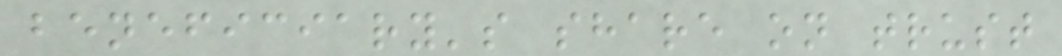beneficiary's share on trust
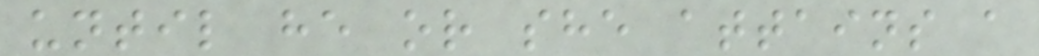until he or she attains a
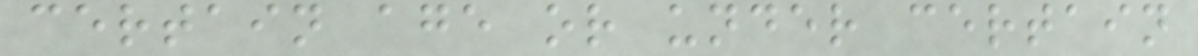certain age or under certain
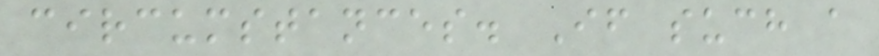circumstances. If such a
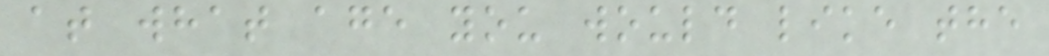at what age you would like the
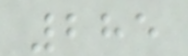285
